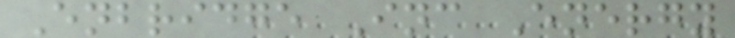Enbridge Inc Energy
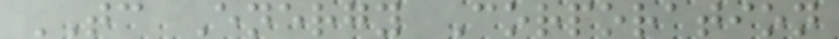TC Energy Corporation
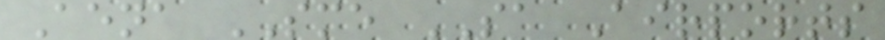Aena SME SA Airports
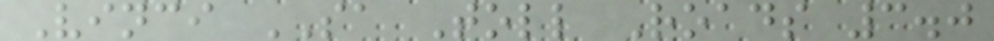Vinci SA Toll Roads 3.0
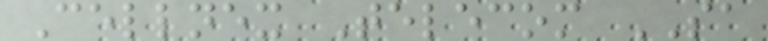Cellnex Telecom SA
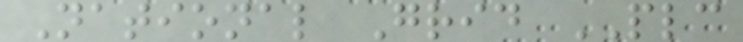National Grid PLC
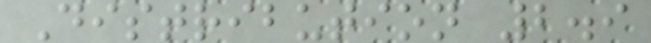Distribution 2.9
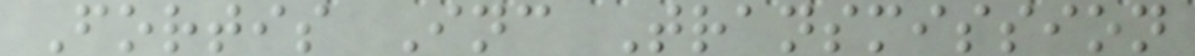Fortis Inc Transmission
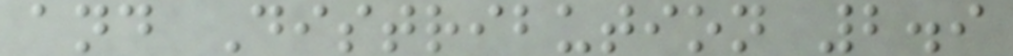and Distribution 2.9
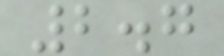2.7
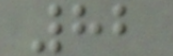82
